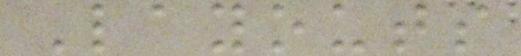Layouts
